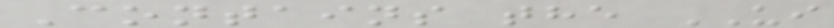Contains the UI
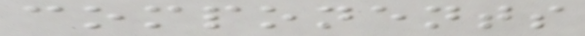components
